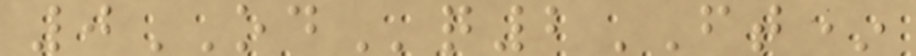0ODq2FT*
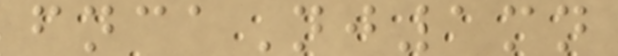fncaNj1mn
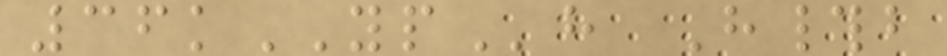36kYPh H#b
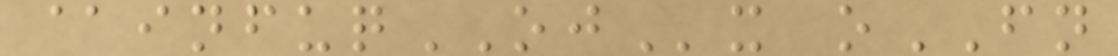@infuqOJx oFN
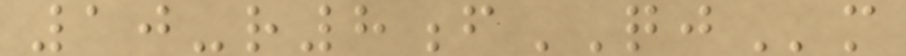10-r8fQJm
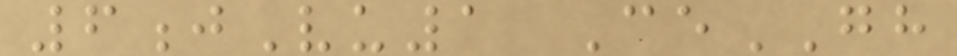6jVu1 CeGH
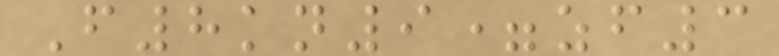F8kn9=zf3
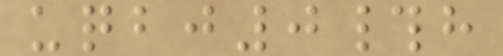uqbj0#h
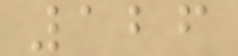126
